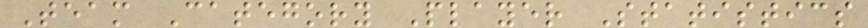Team Category Player Statistics
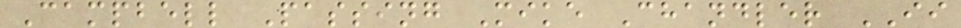Campbell Passing Mike Chandler II
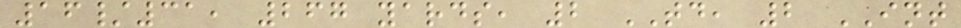16/31, 267 yards, 2 TD, 2 INT
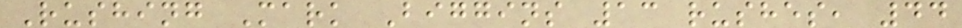Rushing Mark Biggins 13 rushes, 44
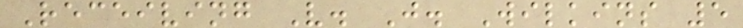Receiving V. J. Wilkins 5
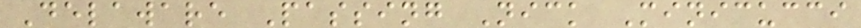Delaware Passing Nick Minicucci
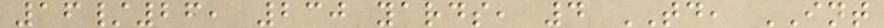16/26, 230 yards, 4 TD, INT
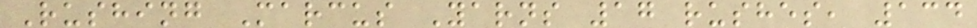Rushing Marcus Yarns 17 rushes, 134
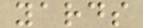yards
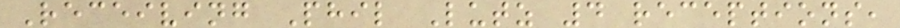Receiving Phil Lutz 4 receptions,
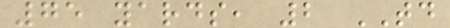75 yards, 2 TD
